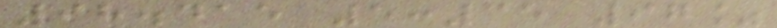98.415 5:35 97%
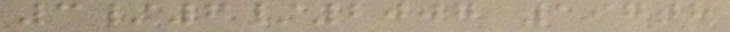3/6/2007 197th
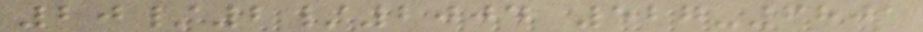20/2/2004 527-6801
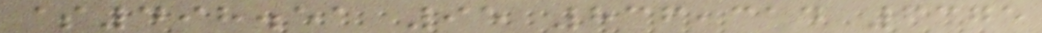$498.51 95 836,314 6375
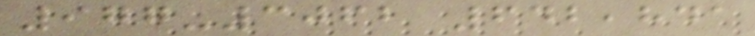977-3062 642,841
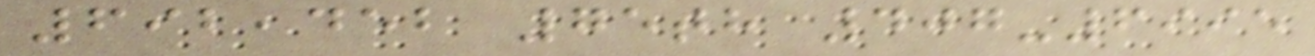692,452 75th 407-6995
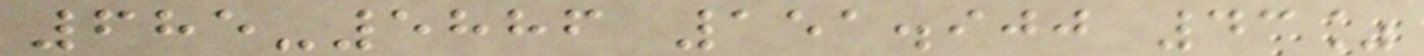685-5886 151.900 43%
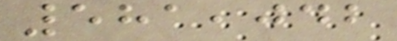581,042
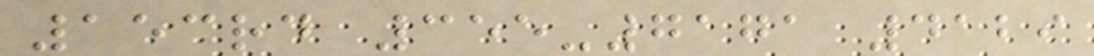153rd 355-7171 4129
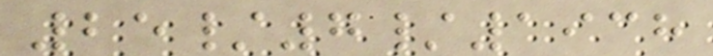25/7/1938
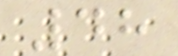48
